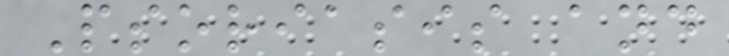Psoriasis and
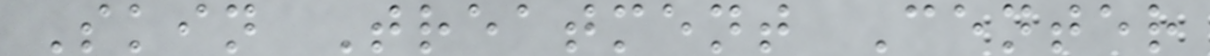Skin Treatment Center
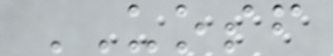UOSF
